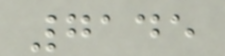7145
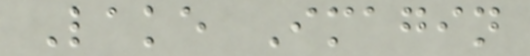Lake Imagin
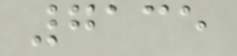7135
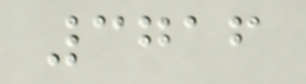3716
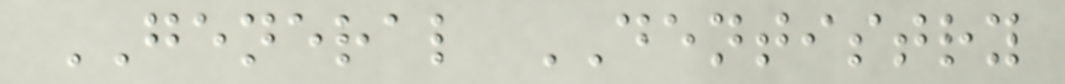GENERAL DENTISTRY
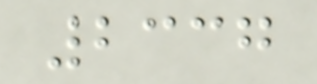2337
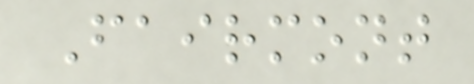Fairmont
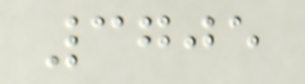3705
